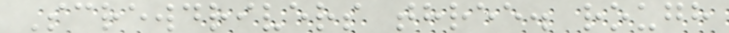Screwdrivers three. rough
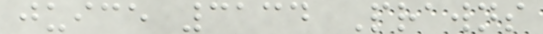juice 3134 Prawns
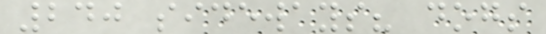240 sideways? dogs
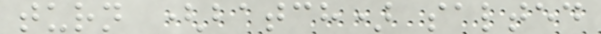turn (batch) salted
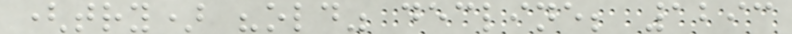(try) "old" decline; 1293
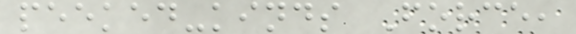peeked-kinds Force,
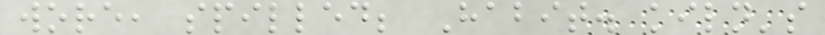wore, spilled; Habit. kiln's
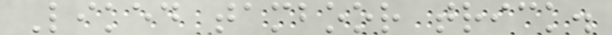Liked tamboor trick.
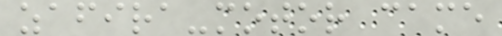zafira-motor came
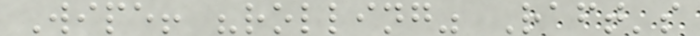Wipe! "rolling" Raft's
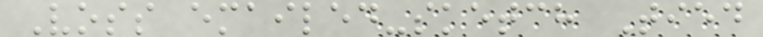Voss emailed-sketch Tied
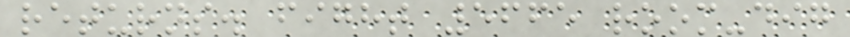returns. fight 5665 room-dig
